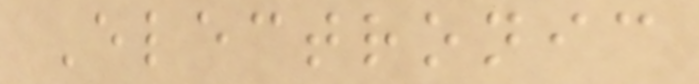Electronic
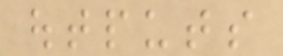outputs
